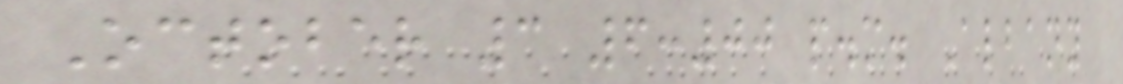October 3 6:00 p.m. Albany
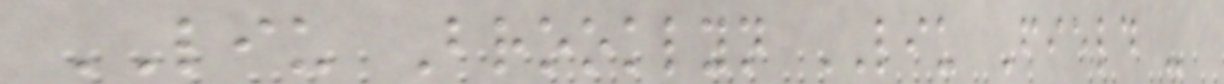LIU Brooklyn LIU Field -
